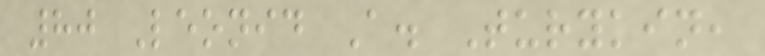80 Leonid A. Turykin,
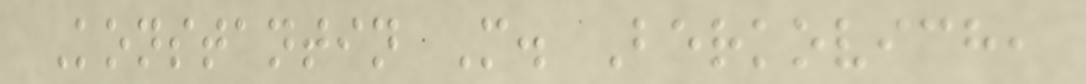Konstantin M. Berkovich,
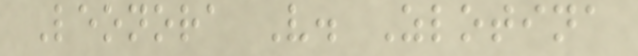Leonora V. Zlotina
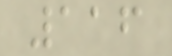116
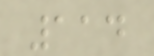114
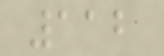112
